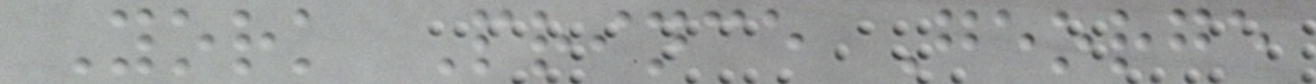York Prince George
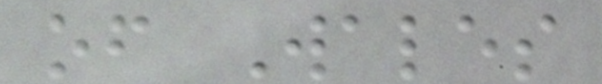of Wales
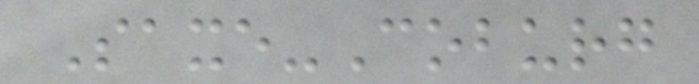Saxe-Coburg
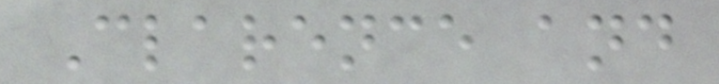Clarence and
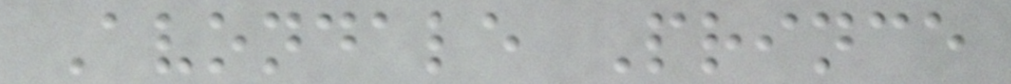Avondale Prince
